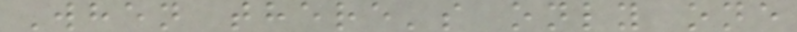When there's only one
